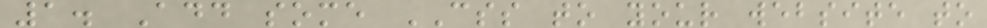1. Add some CSS to your website to
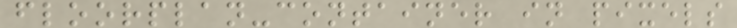floorplan-container in pixels
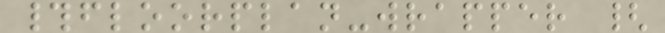#floorplan-wrapper {
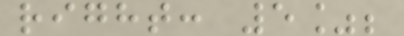right: 5%;
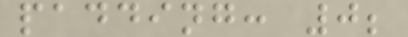padding: 0;
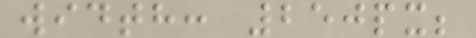width: 250px;
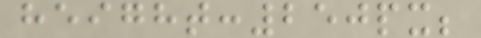height:250px;
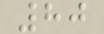80
